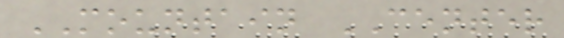MOUNTAIN CENTER
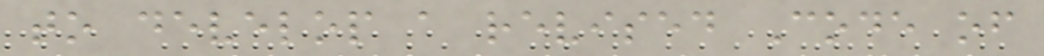to develop a revised Code of
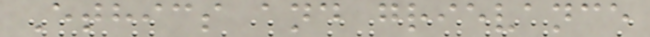Ethics and grievance
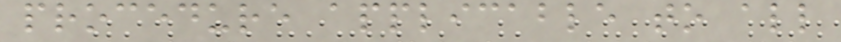procedure applicable to all
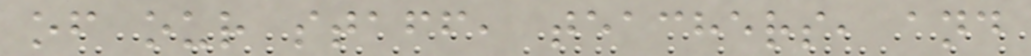of our staff, teachers, and
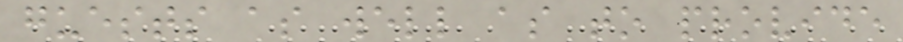guests as well as to provide
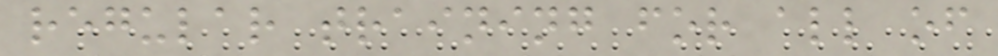regular training for all of
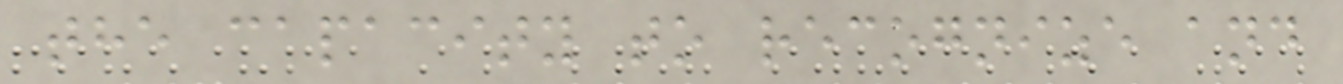the capacity to recognize and
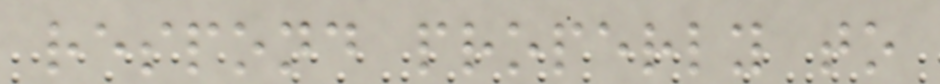respond properly to
